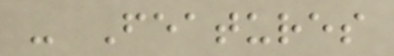- Features
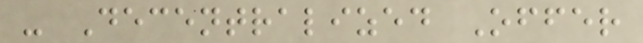- Decentralized Offer
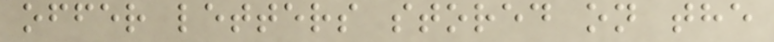offer letters stored on the
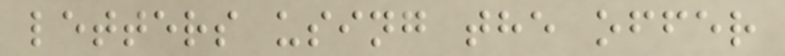letters using the offer
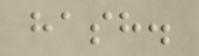hash.
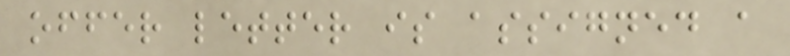offer letter is assigned a
